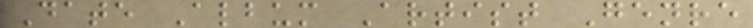Date Album Artist Genre
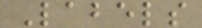Labels
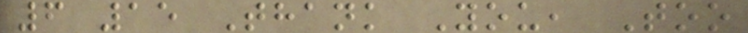6 15 Thank You, Too
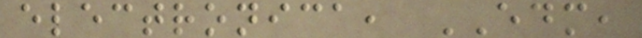electronica, EDM,
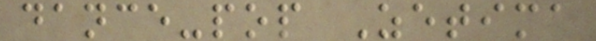dance-pop Zetima
